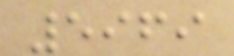5969
